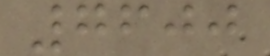7600
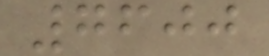7600
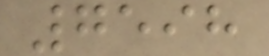7598
